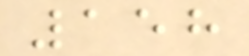158
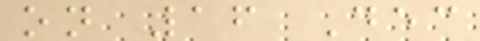on 16 Dec
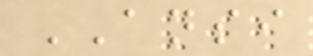ANSI
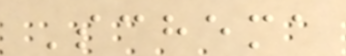Schema
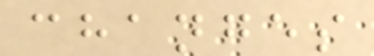changes
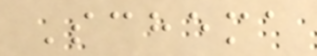Schema
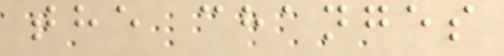the changes
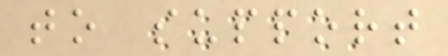to support
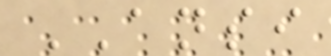ANSI
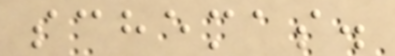schemas.
